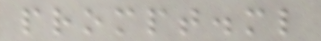prompt.ml
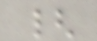{
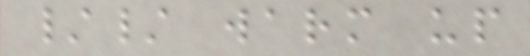// warm up
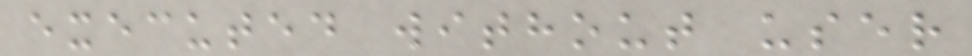executed without user
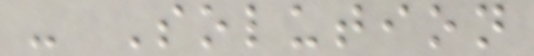- Solution
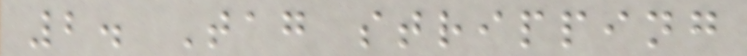2. Tag stripping
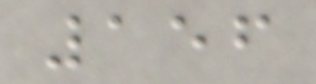156
